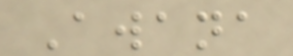Awana
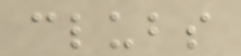clubs
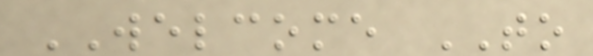WELCOME TO
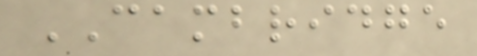CAMBRIDGE
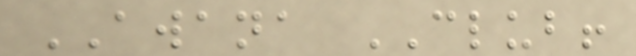AWANA CLUB!
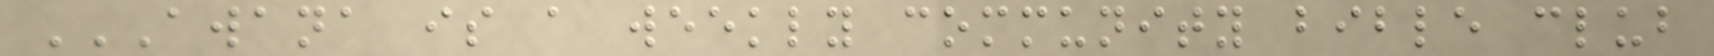AWANA IS A WEEKLY COMMUNITY BIBLE CLUB
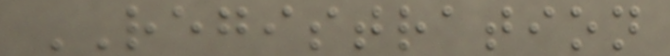REGISTRATION
